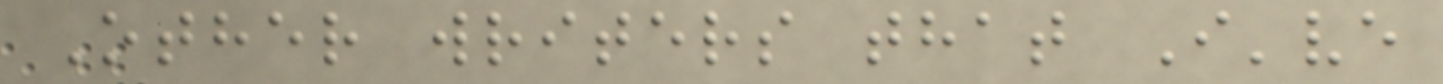Other writers that I've
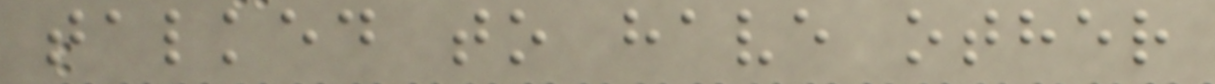talked to have other
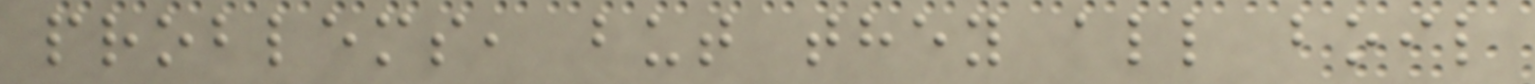problems, but they all boil
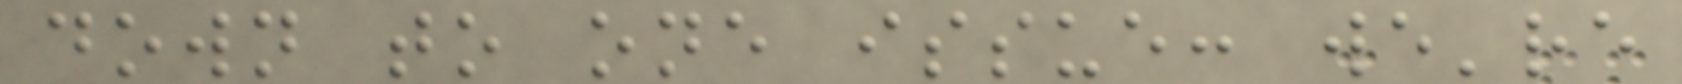down to one issue: we're
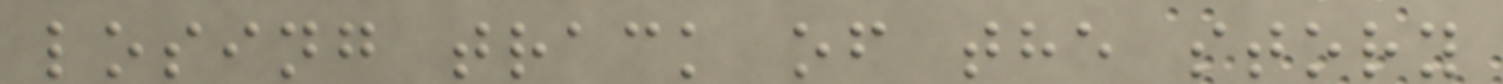losing track of the story
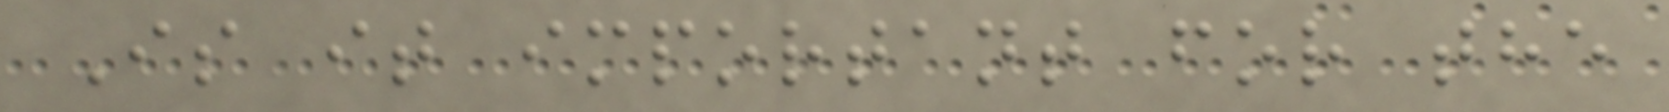Is it important for the
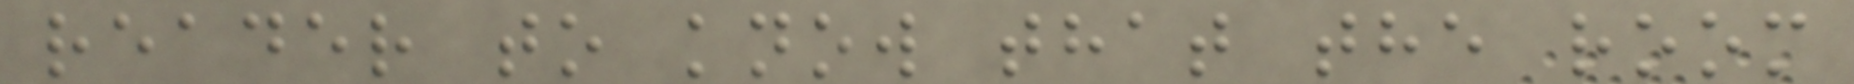reader to know that the room
